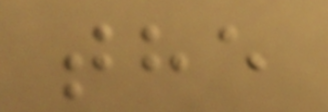the
